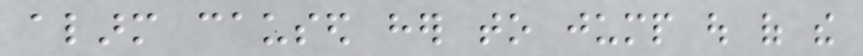alarm caused her to jump out of the
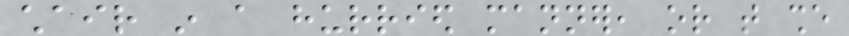chair in a hurried manner, or that she
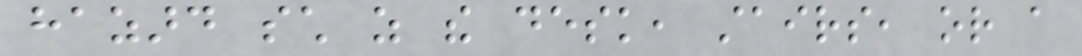hazard such as the desk, stairs, or a
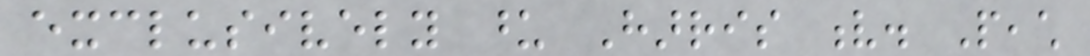exclusively upon Harris v. Peach
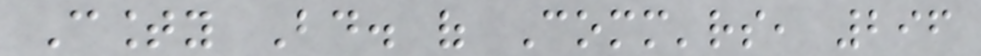County Bd. of Comm'rs, 296
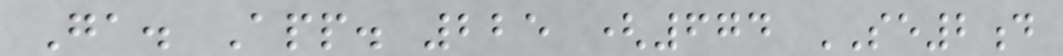Ga. App. 225 (674 SE2d
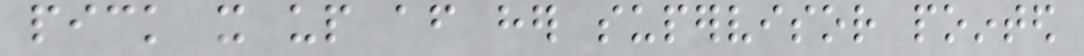pick it up after her supervisor pointed
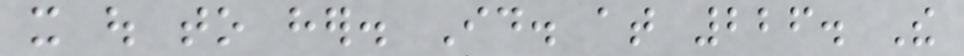it out to her. Id. at 226. The
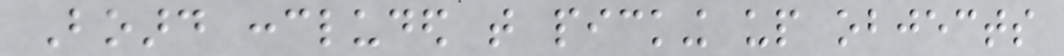Board concluded that picking up objects
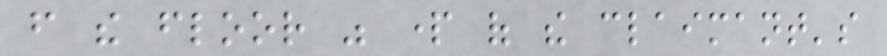from the floor was part of the claimant's
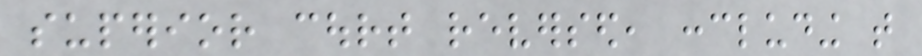superior court reversed, concluding that
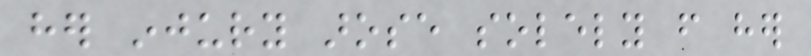her injury arose solely from her
